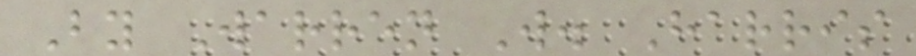By Warren W. Harris
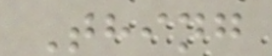Thing
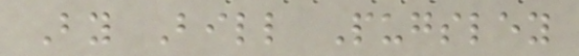By Bill Pugsley
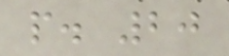p. 20
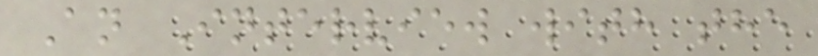An Interview with the
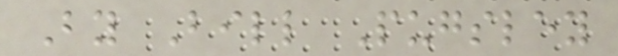By Bill Pugsley
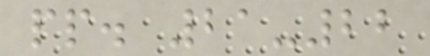pp. 21-22
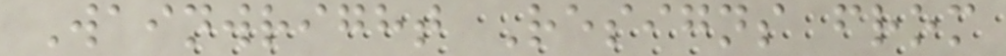Wainwright Resigns from
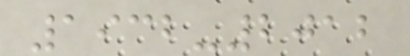1932-2012
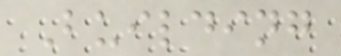Building
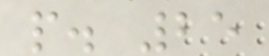p. 25
